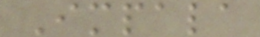Impala
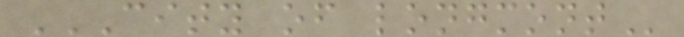CITY OF LONGMONT
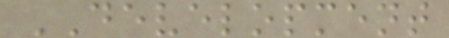DEVELOPMENT
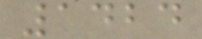1424
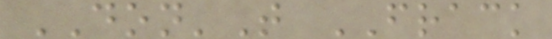DON'T FRACK
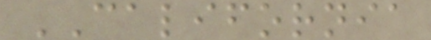CALIFORNIA
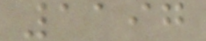1197
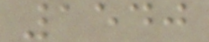1540
